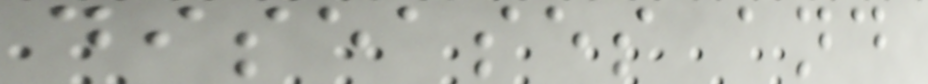diseases and
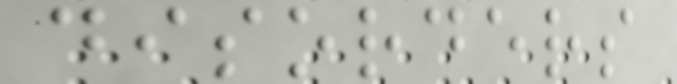disorders
